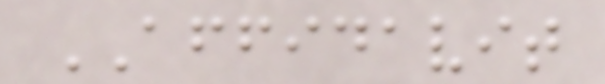AFFIDAVIT
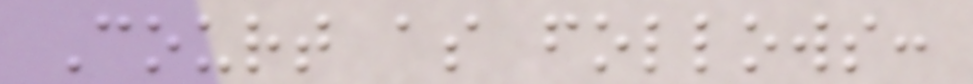Court as follows:
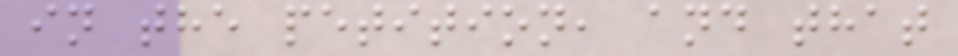in the petition, and that
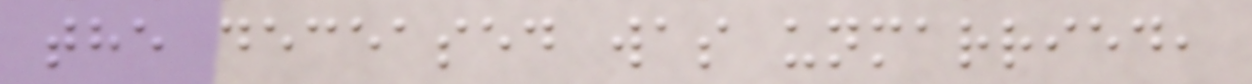the deceased was unmarried,
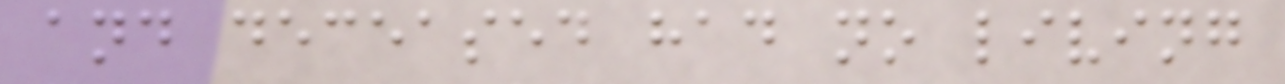and deceased had no living
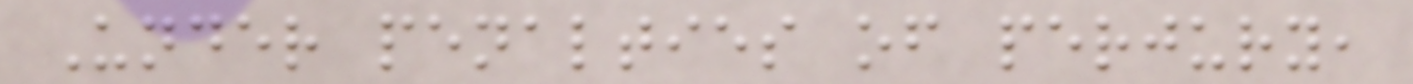Under penalties of perjury,
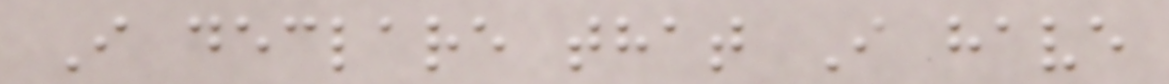I declare that I have
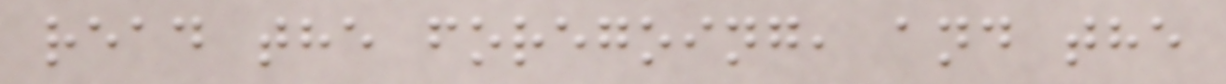read the foregoing, and the
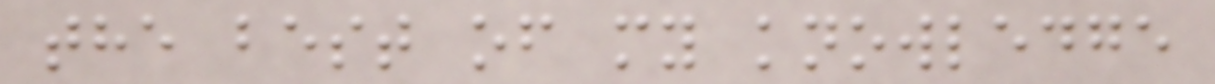the best of my knowledge
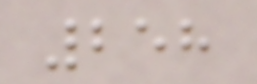258
